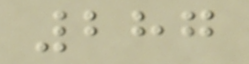287
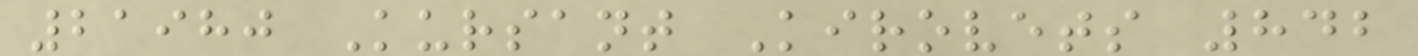21980 Kursant Kirovets 842
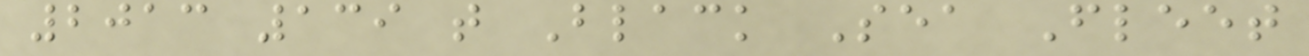2013 139 t Black Sea Fleet
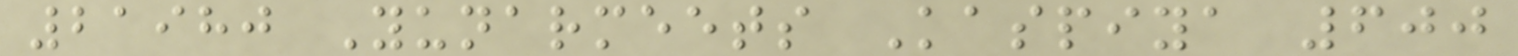21980 Yunarmeets Kaspiya 600
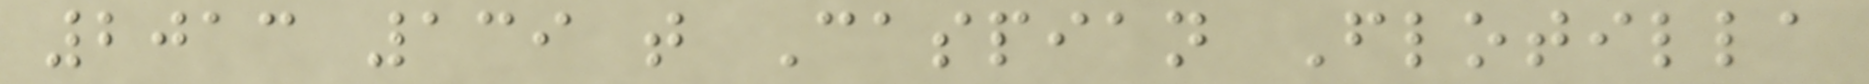2013 139 t Caspian Flotilla
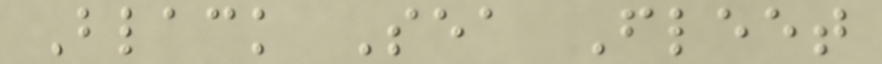Black Sea Fleet
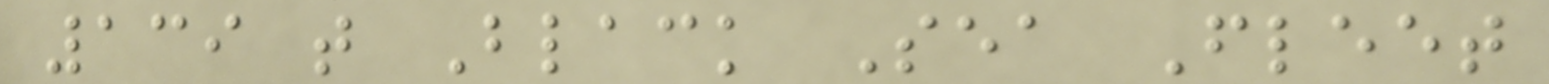139 t Black Sea Fleet
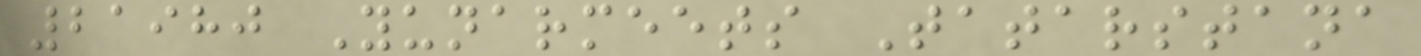21980 Yunarmeets Tatarstana
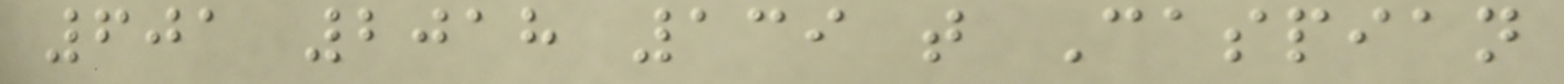601 2018 139 t Caspian
